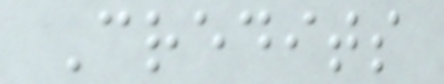Credits
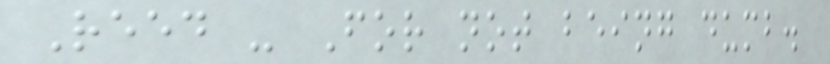Reed - For not being dumb.
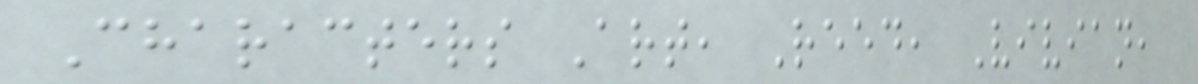Characters Art, Reed, Vivian,
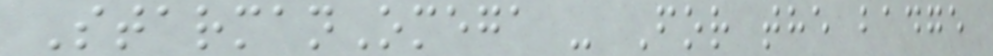StarmanOmega - For the badge
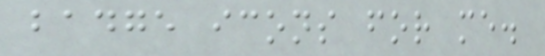badge icons for me.
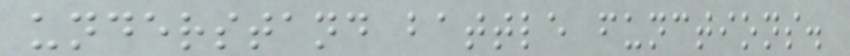understand battle functions.
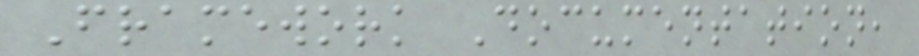Framework Documentation,
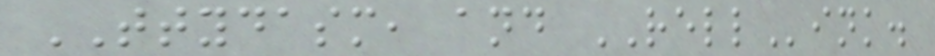TTYDASM, and RELLink.
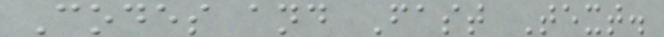Codes and Fast Text.
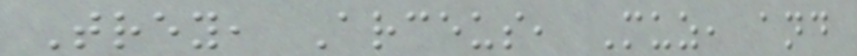Trey, Arceus, Muz, and
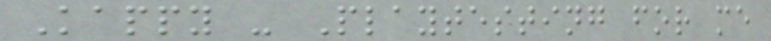Kappy - Playtesting for me
